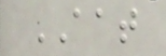AAT
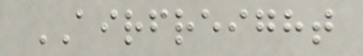AIRFREIGHT
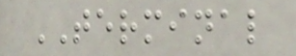TERMINAL
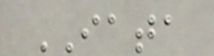IATA
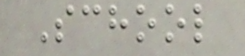School
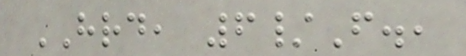HRD, 6/F.,
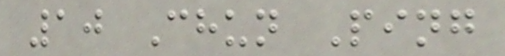10 Chun Ping
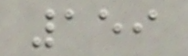159
